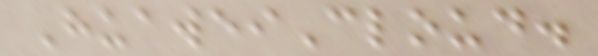HuaweiCloud.
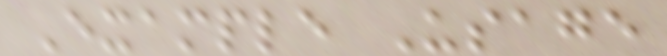Example Usage
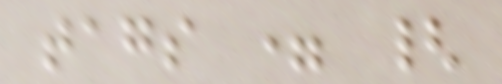tags = {
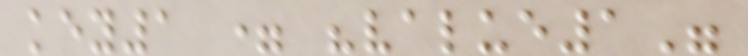key1 = "value1"
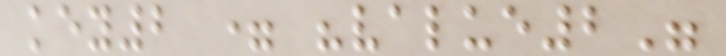key2 = "value2"
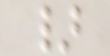}
